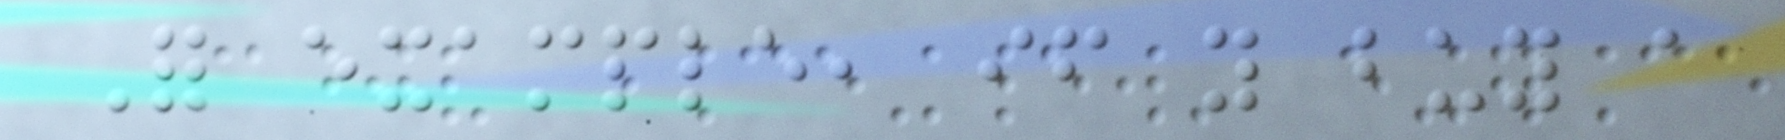For example, if you buy a
